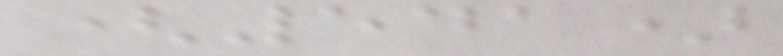(541)
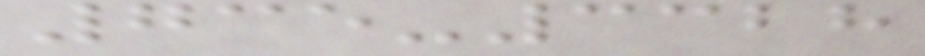735-3328
